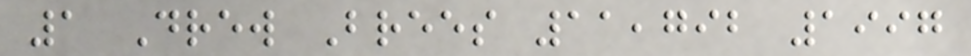1 Drew Brees 11,792 1997
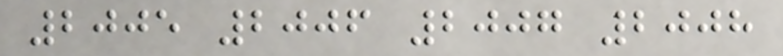2005 2006 2007 2008
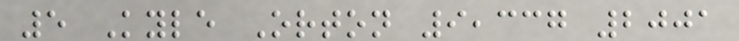5 Kyle Orton 9,337 2001
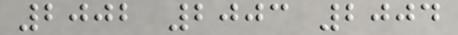2002 2003 2004
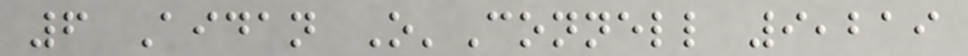6 Aidan O'Connell 9,219
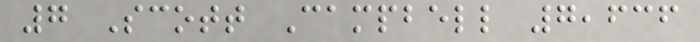7 Scott Campbell 7,636
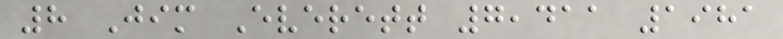8 Jim Everett 7,411 1981
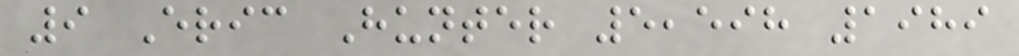9 Eric Hunter 5,598 1989
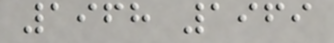1968 1969
